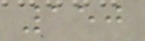150
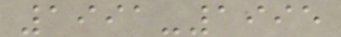1991-1995
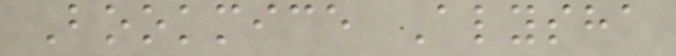Bookmice Alysha
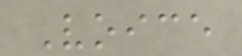Voice
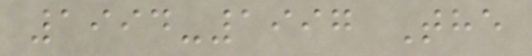1994-1997 The
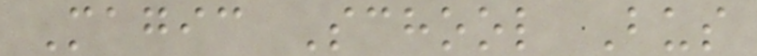Magic School Bus
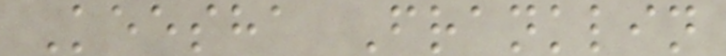Keesha Franklin
